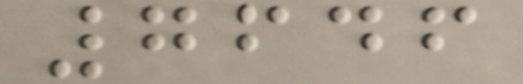7646
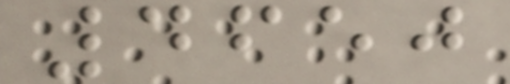4650
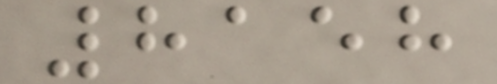8158
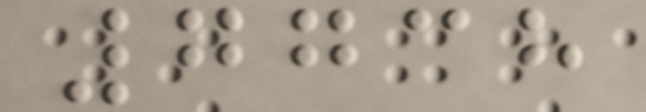7738
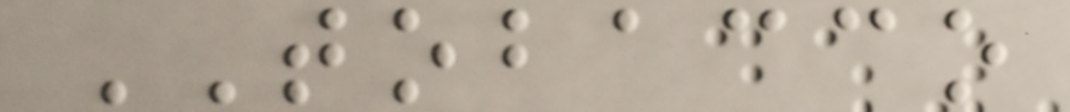TOBACCO
